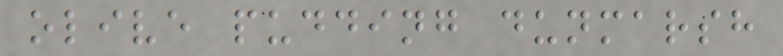olive pudding dunmarsh
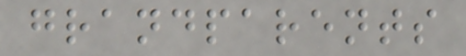grandparents
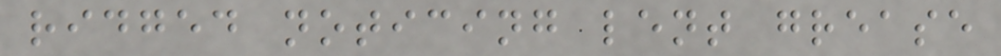ridged noticing lent grease
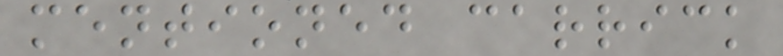mentioned carrick
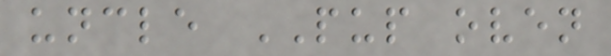uncle PUP oven
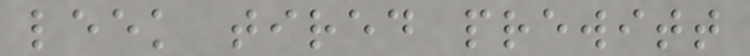leek tired prewitt
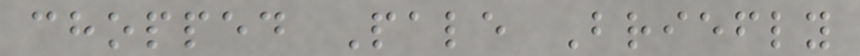chopped Pale Briefly
